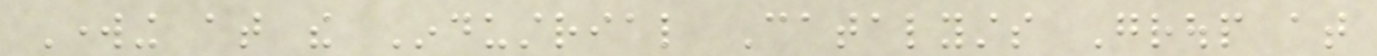Working at the Industrial Catalysts Group at
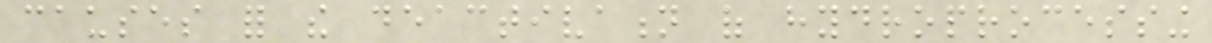causes for the deactivation of hydroprocessing
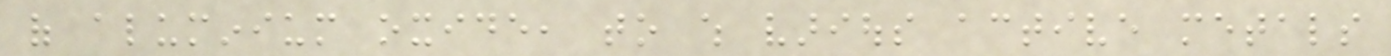of aluminium oxide, to which various active metals
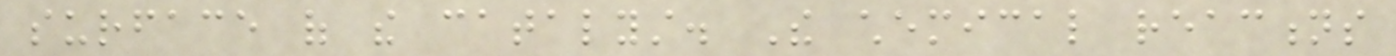surface of the catalyst. The chemical reactions
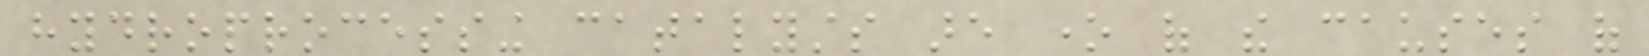hydroprocessing catalysts are one of the causes of
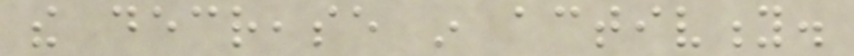the decrease in activity.
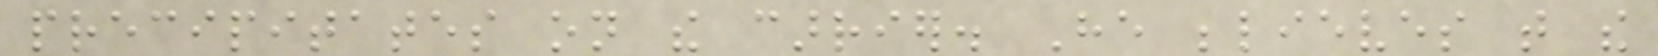precipitates on the carrier. He believes that the
